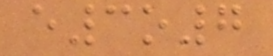e3o7
